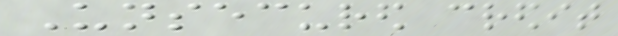Unsecured credit
